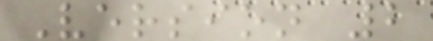Version 2
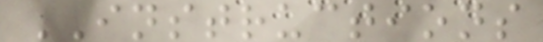INSTRUCTIONS
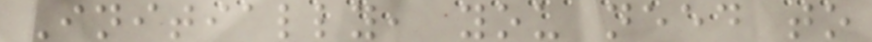Initially, you need to
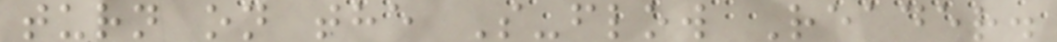turn on the S-flow Reader.
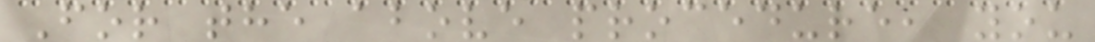For the above procedure, you
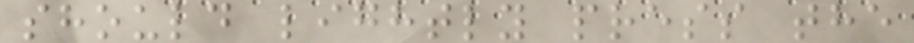should lightly press the
